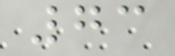73
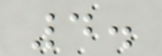4.
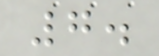7.
